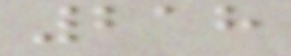218
